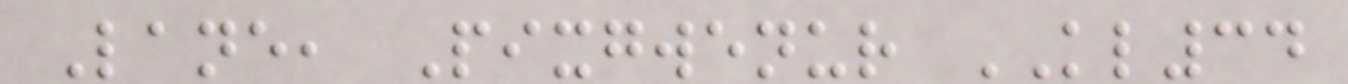Lane, Pixgwenur KL34
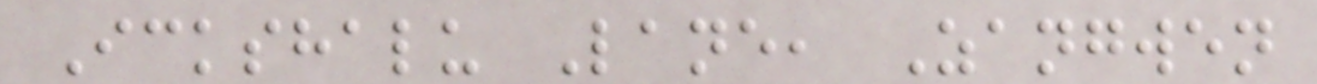Ickshalu Lane, Zangwen
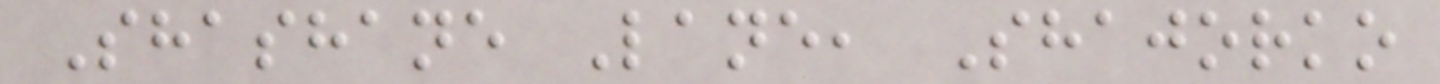Shashane Lane, Shajorko
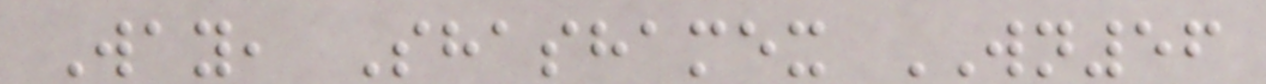Way, Shashamex WN56
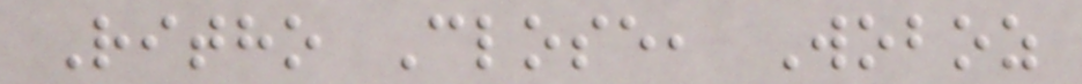Ritho Close, Woboz
